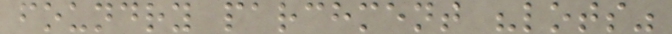foundry parchment "lots"
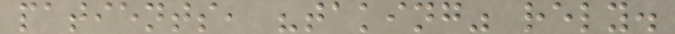patients, "taking" rely.
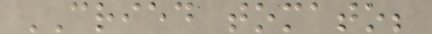CRIED tomato;
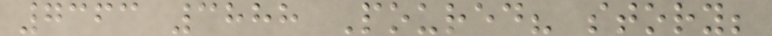7363 3888 Poured? story;
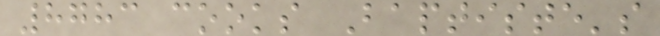8783 cooks Baptiste's
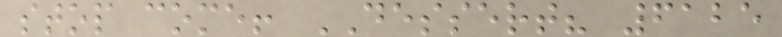stop come! DESSERT? 6125
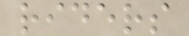riders
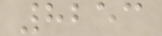8253
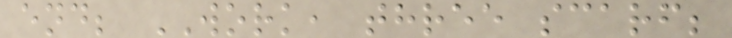end; WORK, three scarf;
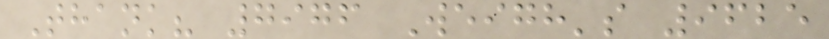Thank? 7976 Weigh's 9625
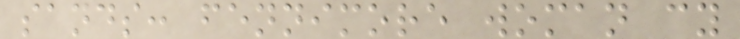sands: fennimore woman cy
